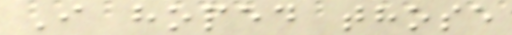I hoped those
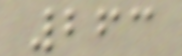263
